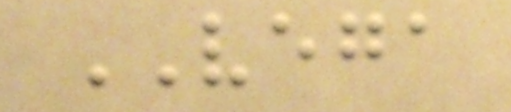VEGA
